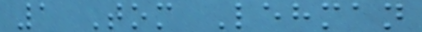1 Tom Lehman
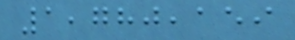1,780,159
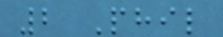2 Phil
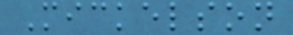Mickelson
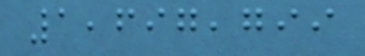1,697,799
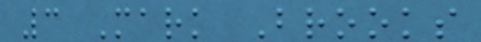3 Mark Brooks
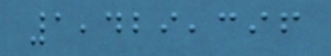1,429,396
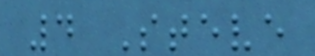4 Steve
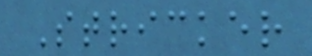Stricker
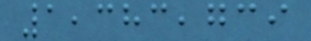1,383,739
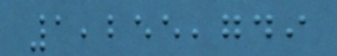1,255,749
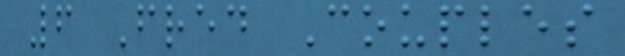6 Fred Couples
